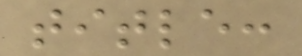title:
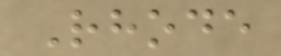Rhode
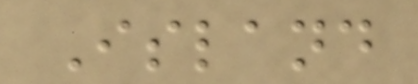Island
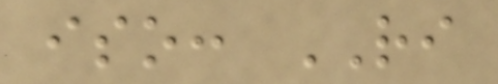iso: RI
